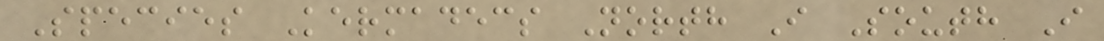Species Kermadecs North I South I
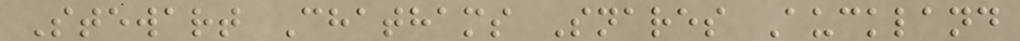Stewart Chathams Snares Auckland
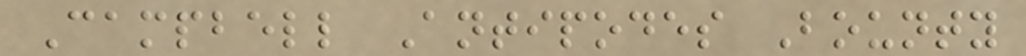Campbell Antipodes Bounty
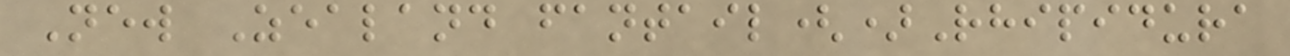New Zealand fantail()Rhipidura
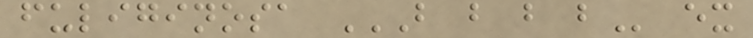fuliginosa B B B B ex
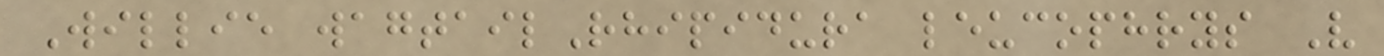Willie wagtailRhipidura leucophrys V
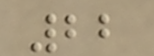22
